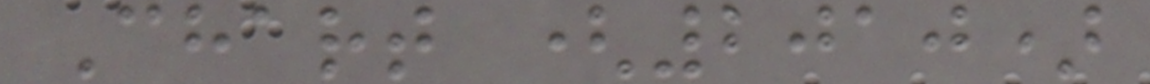Chart (2010)
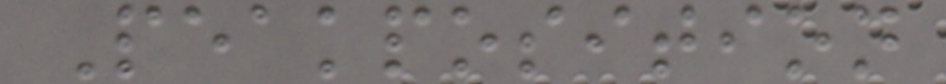Peakposition
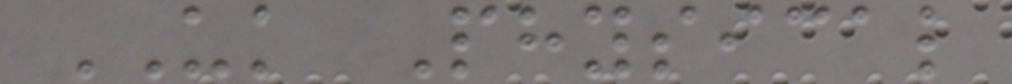UK Physical
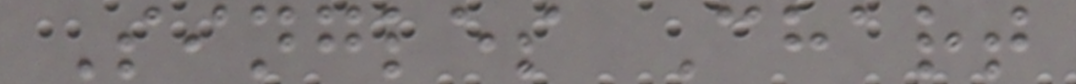Singles Chart
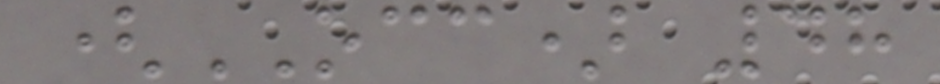(OCC) 48
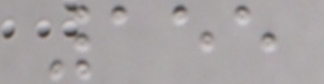155
